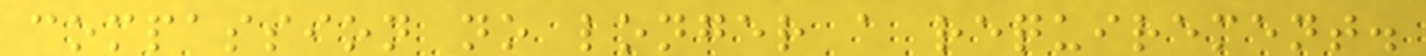compassion no longer a requirement.
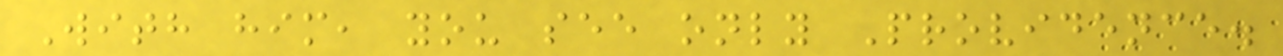With him, you see only Providence.
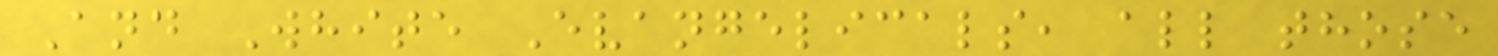And White Evangelicals, all those
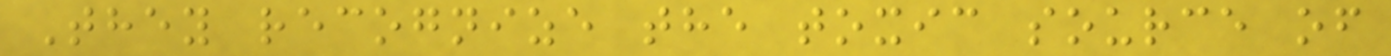They recognize the toxic source of
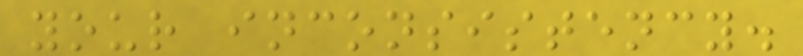your inconsistency.
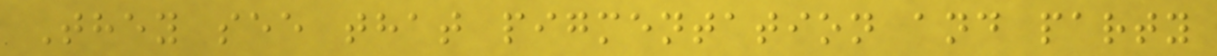They see that pigmentation and party
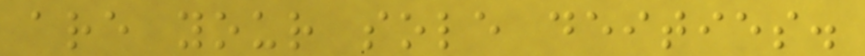are your sole deities.
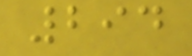294
